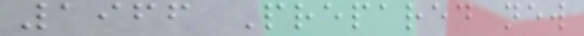1966 Prepared new
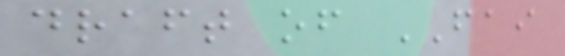draft of FAI
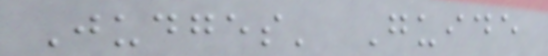Judges' Guide
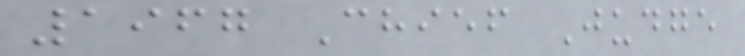1967 Chief Judge
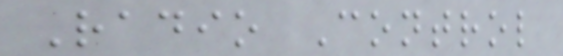Radio Control
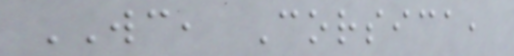WC, Corsica,
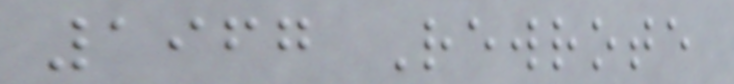1967 Rewrote
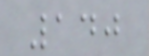140
